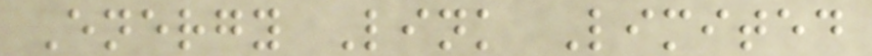Energy Link Limited
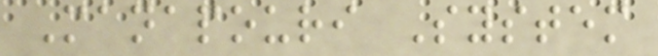Manapouri System
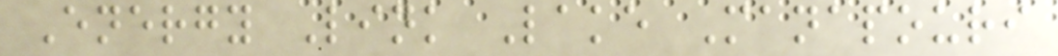Energy Link Lake Manapouri
